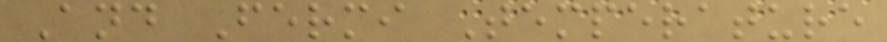And Fermi Temperature
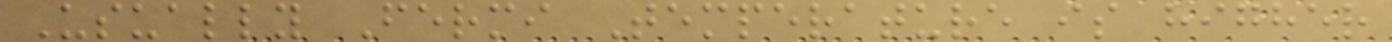Usually Fermi Temperature is higher
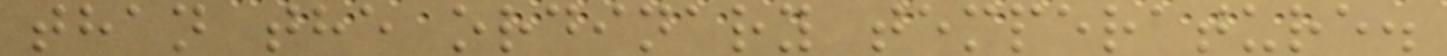than the ordinary temperature.
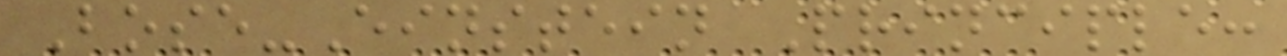Bose-Einstein Principle:
